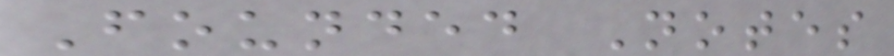Founded Notes
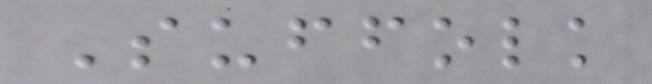Suffolk
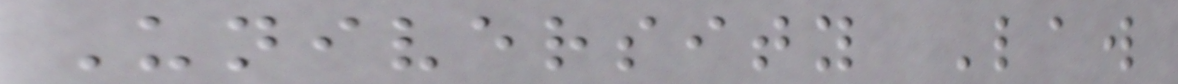University Law
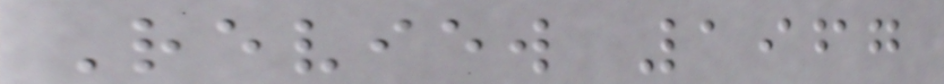Review 1967
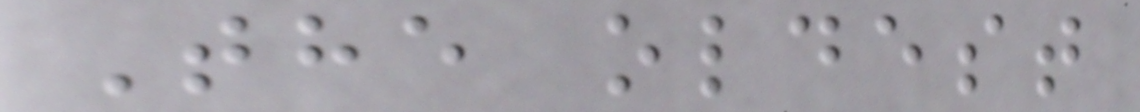The oldest
